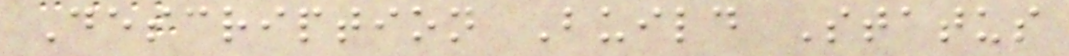Description Build Status
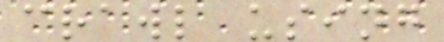crawl using
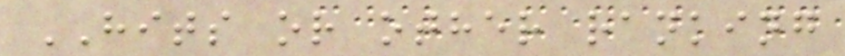HITS or other ranking
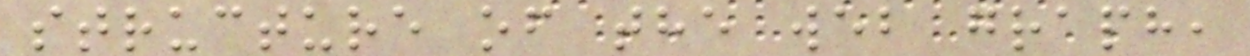structure of the web graph,
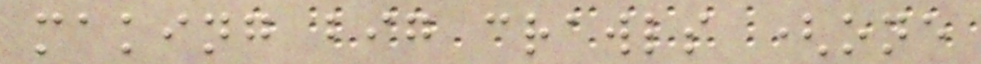making big crawls (one
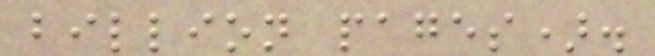billion pages).
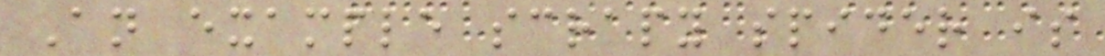An example scrapy spider is
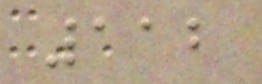112
